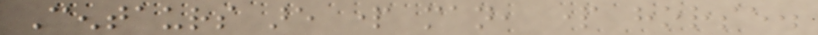Centaurs are part man, part horse.
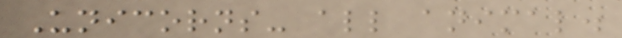Unicorns- all animal.
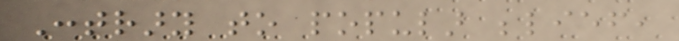Contrary to popular belief,
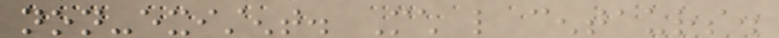non-existent. Much like centaurs.
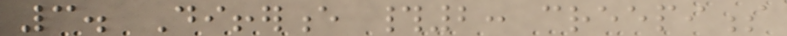3. Difference #2: creepiness
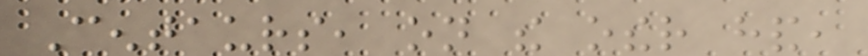Centaurs, on the other hand,
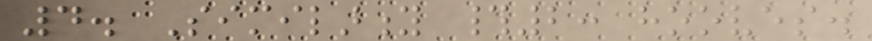4. Similarity #2: hooves.
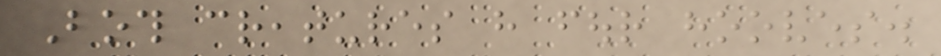Both creatures have four hooves.
